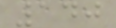140
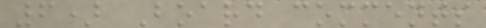6) Board comments
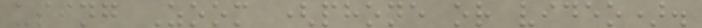using Zoom (phone or video).
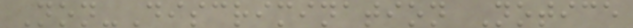Non-Discrimination Notice
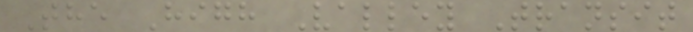The High Valley Transit
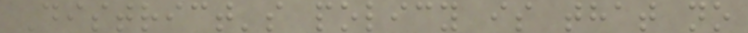District's policy is that no
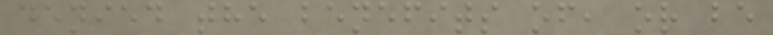denied the benefits of, or be
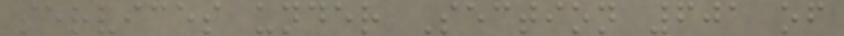services under Section 601 of
